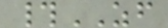#ZF
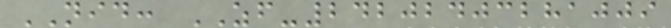NID: ZF-24202403281009
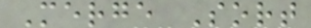Merge Sort
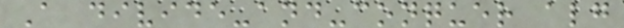A divide-and-conquer alg
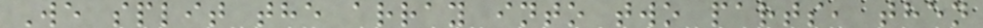We split the array into two parts, then
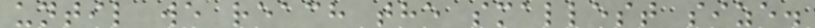until we reach the smallest size.
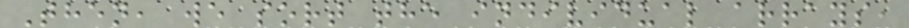Then, we sort the individual arrays,
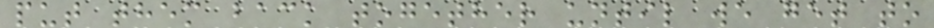put them back together until we get to
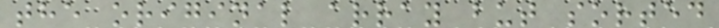the original array but sorted
